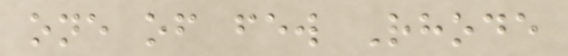one of few Rhode
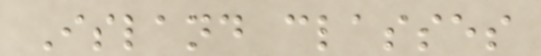Island classes
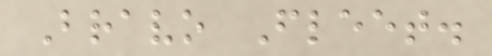Bravo Fleet.
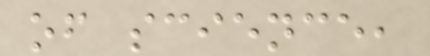of science,
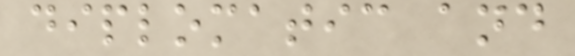diplomatic and
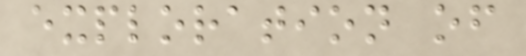exploration of
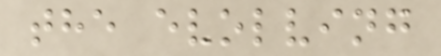the evolving
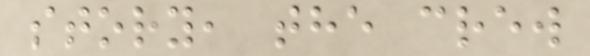story, the crew
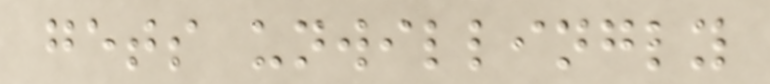gets unwillingly
